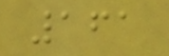161
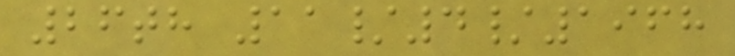26th 11/4/1968
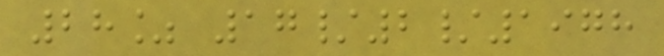28% 17/2/1978
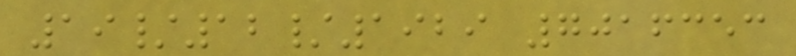19/12/1929 7016353
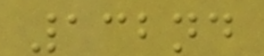132nd
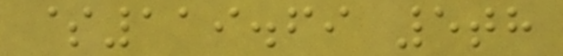$119.69 5th
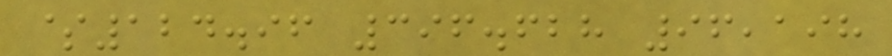$124.96 396.628 96,198
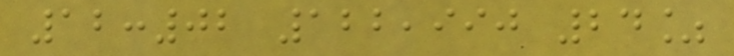12:02 122,990 24%
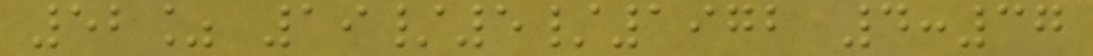52% 19/5/1972 4:37
